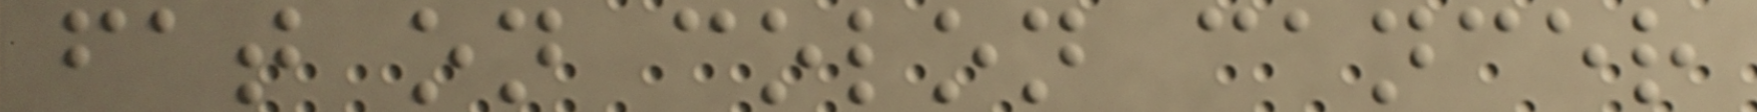fat on colon cancer
